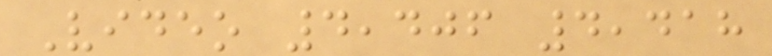Video 4,406 4,418
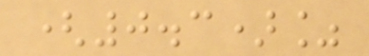(0.3)%
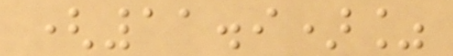(11.9)%
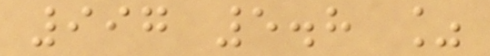997 5.8 %
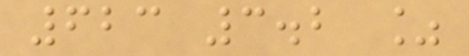623 3.2 %
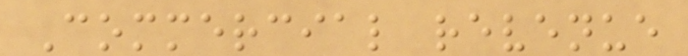Commercial revenue
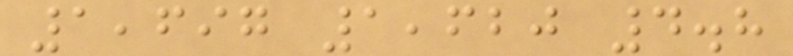1,697 1,620 4.8
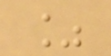%
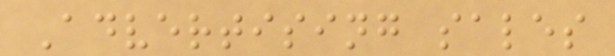Advertising sales
